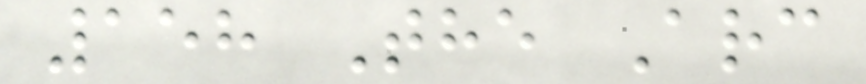158 The Arc
